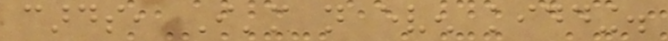cards, I'm not even kidding.
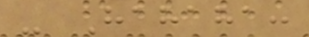- Hahaha:
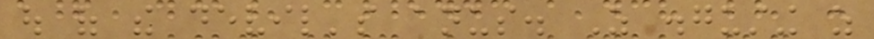out of the devil's anus. As disgusting as
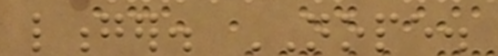longer. NOPE.
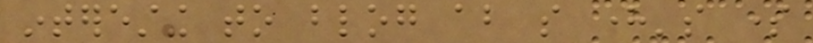interesting to blog about so here's some
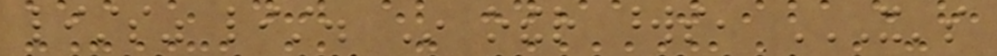lists" list. In other words, IT'S
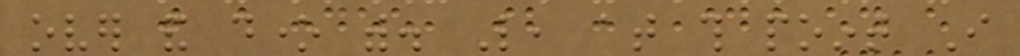over and done with. Like, at this point I
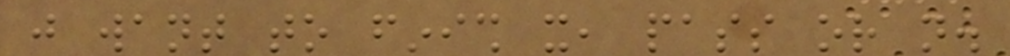just want to finish it, pass or not.
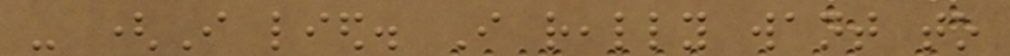- (I lied. I really want to
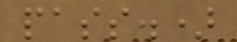pass.)
